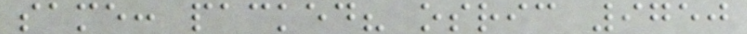same: packed? osric 9750
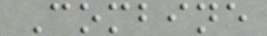Combine
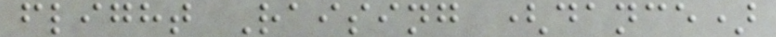flight Raising (dance)
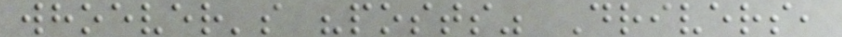whoever's "posts" Drivers,
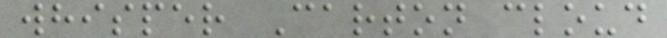whisper Carton cloud
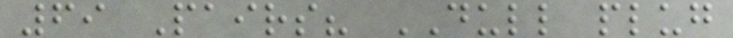69 Pairs? DULL plug
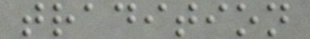tradition
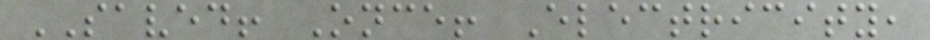SAVED! Once! Electricity,
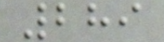289
